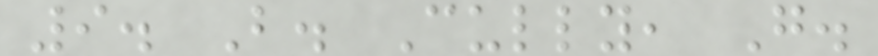9. B. Cully, G.
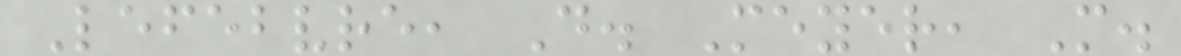Lefebvre, D. Meyer, M.
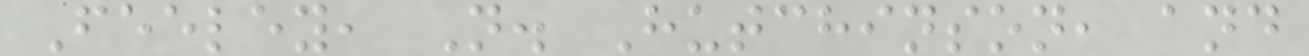Feeley, N. Hutchinson, and
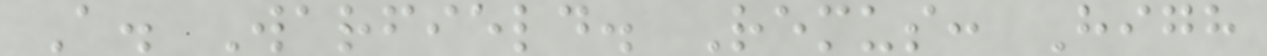A. Warfield. Remus: High
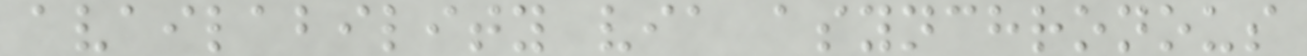availability via asynchronous
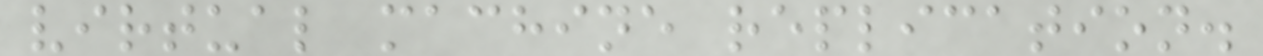virtual machine replication.
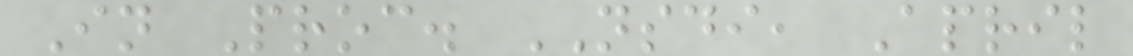In Proc. NSDI, April
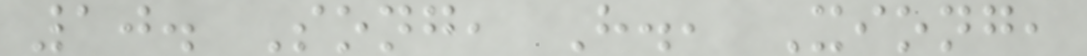10. Song, H., Xiong,
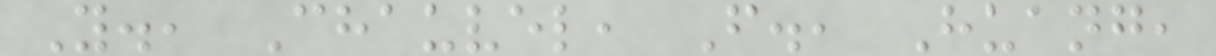Y., Chauvel, F., Huang,
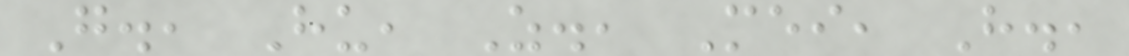G., Hu, Z., Mei, H.,
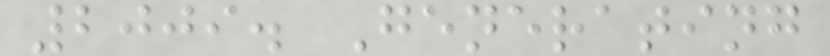2009. Generating
